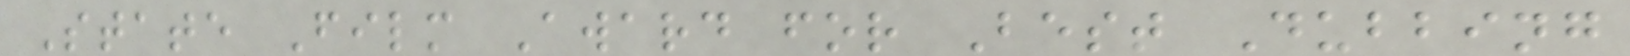State Film Award for Best Dubbing
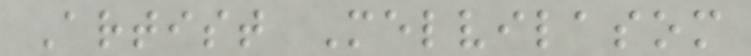Artist Melvilasom
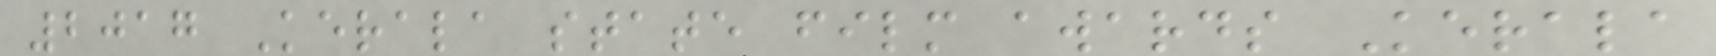2017 Kerala state film awards Kerala
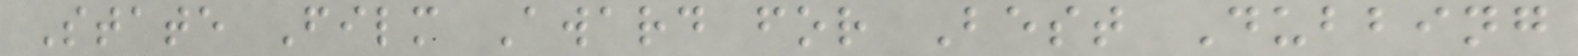State Film Award for Best Dubbing
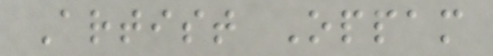Artist Oppam
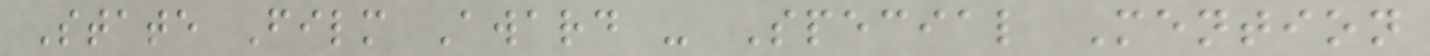State Film Award - Special Mention
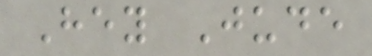Hey Jude
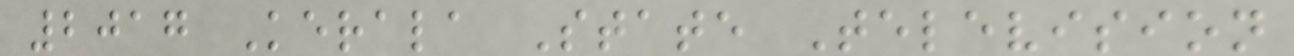2017 Kerala State Television
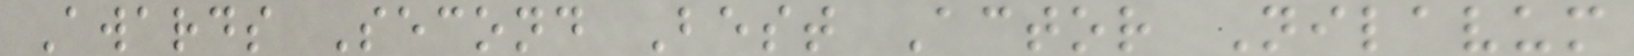Awards Second Best Actor Nilavum
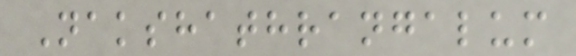Nakshathrangalum
